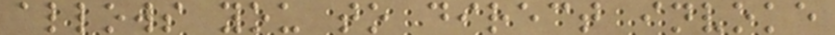allows you to direct invoke
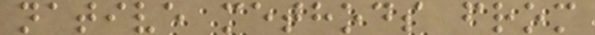native methods from
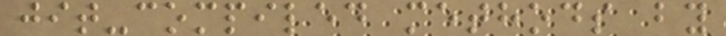jit-compiled methods by
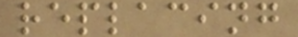replacing
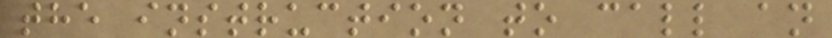the instruction to call an
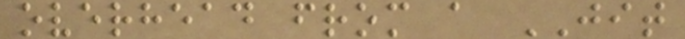overhead from a JIT
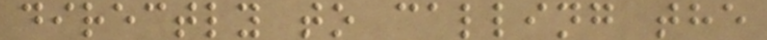directly to calling the
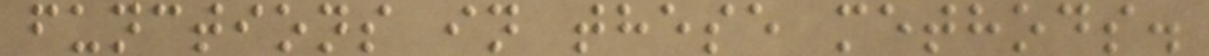functions in these methods.
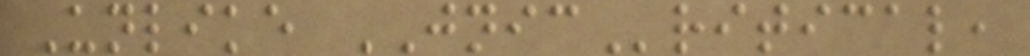Unlike JNICritical,
